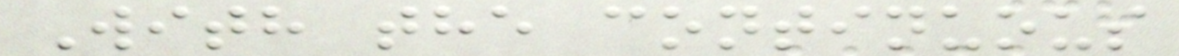With the continuous
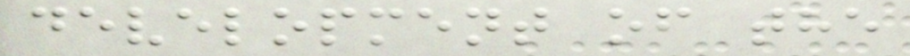development of the
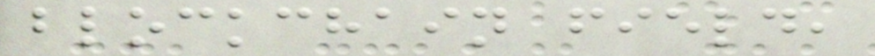blockchain field,
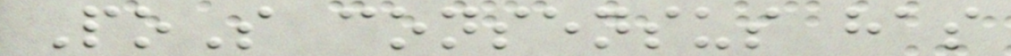PoS consensus has
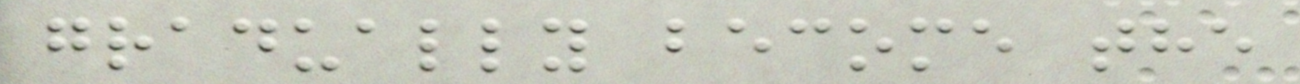gradually become the
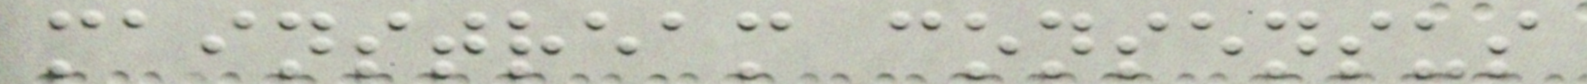mainstream consensus
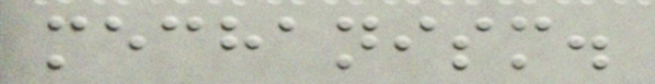mechanism.
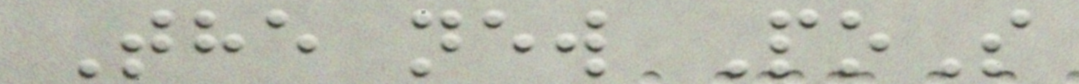The new PoS
